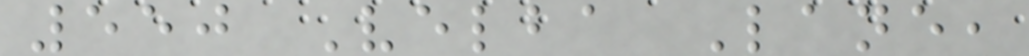550 Velba Lane,
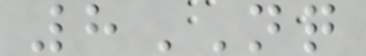8NQ
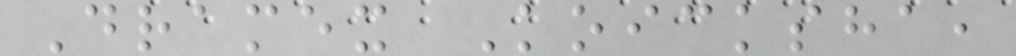Dramex Koicksha,
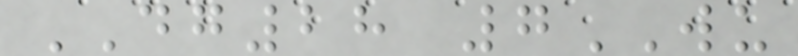DG28 7WU
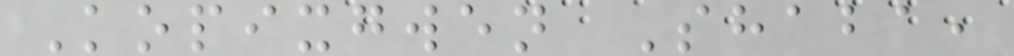Kopixgwen Shaba,
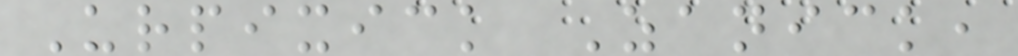Urpixick Zanick,
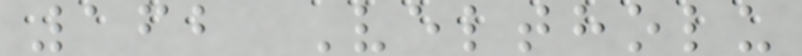162 Veltholu
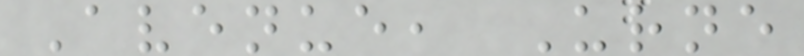Avenue, Urne
